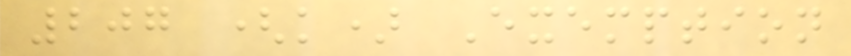207 (k) Exemption
